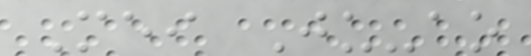Mei Ju-ao
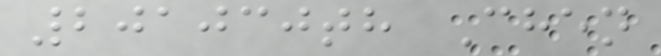201030th Chen
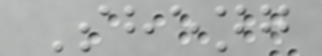Sheng
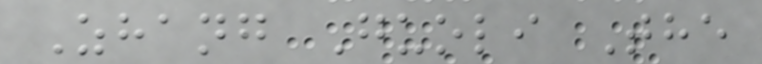Zhang Guoli The
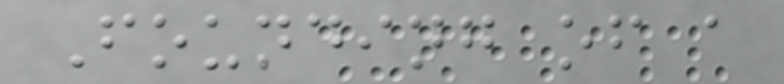Founding of a
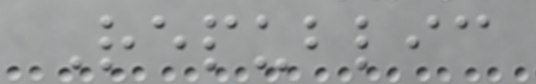Republic
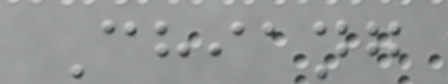Chiang
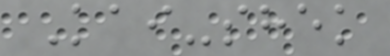Kai-shek
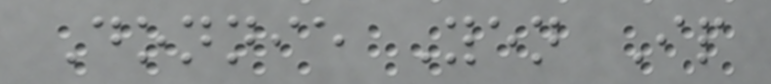Donnie Yen Ip
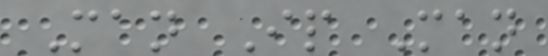Man Ip Man
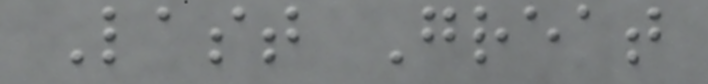Last Great
